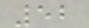52
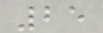25
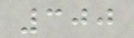300
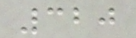320
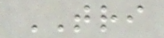TRI
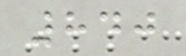840
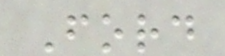Ford
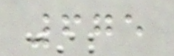675
